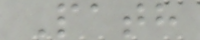Path
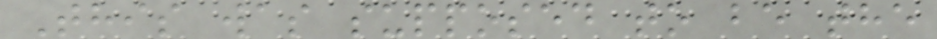This was supposed to be the
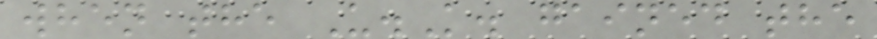when the U.K. gained the
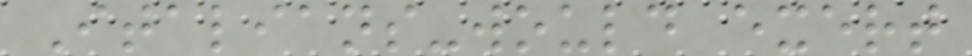Italians-would exert
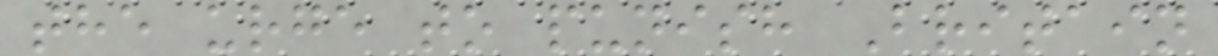the urge to punish Britain
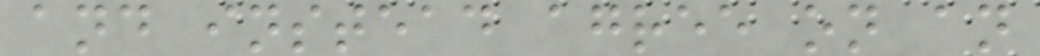and instead agree on an
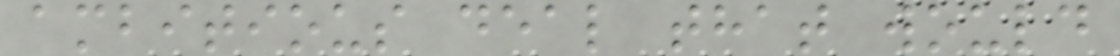ambitious deal that would
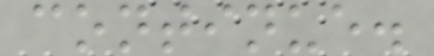continue.
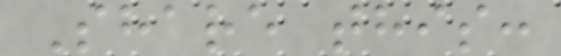Share this:
